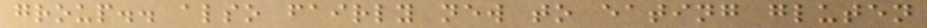group.. also fairly new to eating gluten
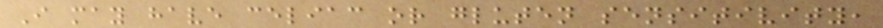I may have celiac or gluten sensitivity,
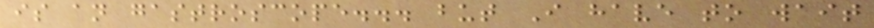is an gastroscope... but I have to wait
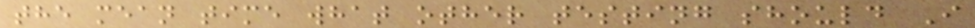the mean time what other testing should I
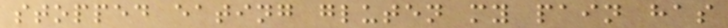stopped eating gluten my pain has
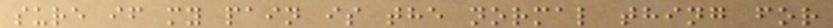sure if my pain is the normal thing for
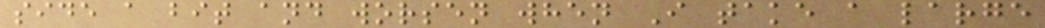side a bit and worsen when I take a large
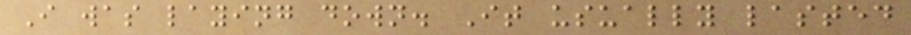I was laying down. It usually lasted
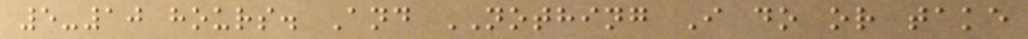5-10 hours. And NOTHING I do or take
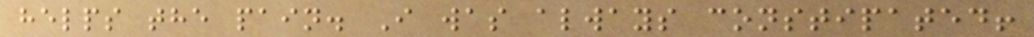helps the pain. I was always constipated!
